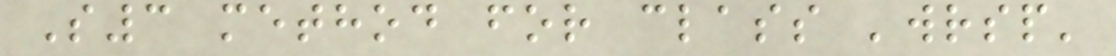S3 method for class 'wrsp'
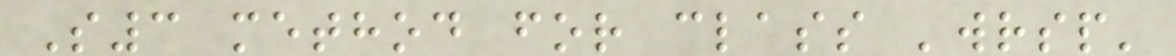S3 method for class 'wrsp'
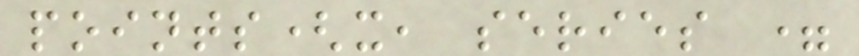points(x, series =
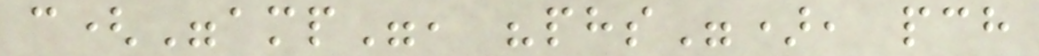c("amp", "phs"), pch
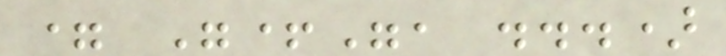= "+", ...)
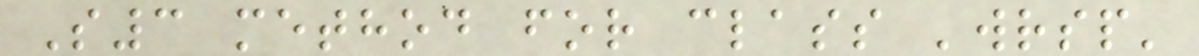S3 method for class 'wrsp'
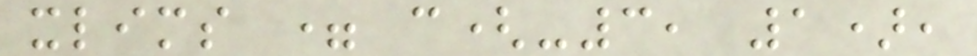xlims = c(-3, 1),
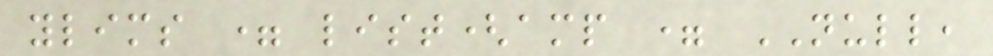ylims = list(amp = NULL,
